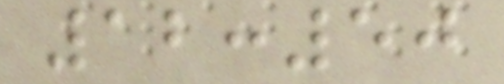12:50
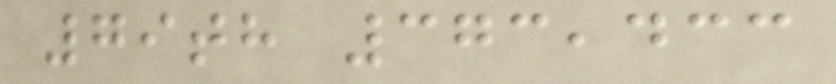79th 373,433
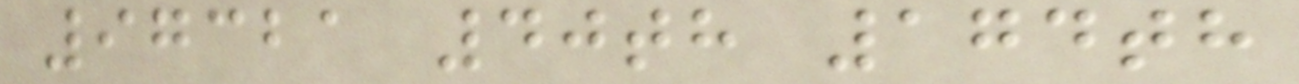97321 40th 174th
